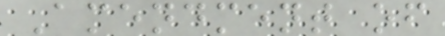Amendment of
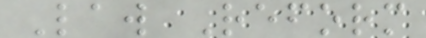Law Reform
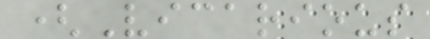(Vicarious
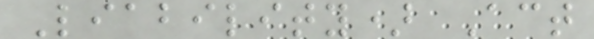Liability) Act
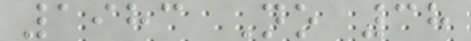1983 No 38
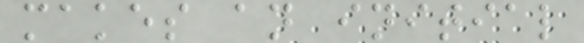makes an initial
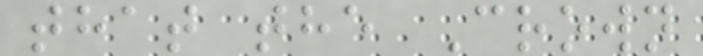that the Crown
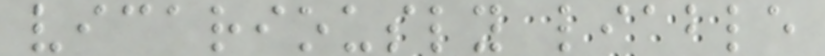vicariously liable
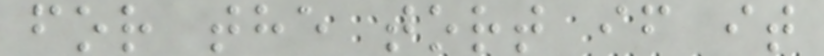for the tort if it
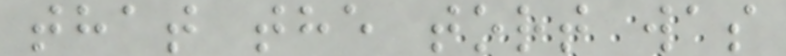that the tort was
